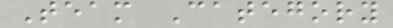Team Category
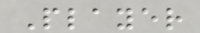Player
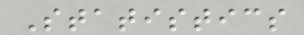Statistics
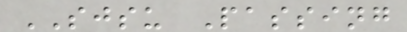SJSU Passing
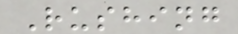Rushing
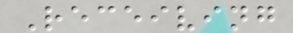Receiving
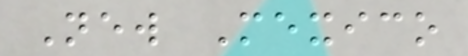New Mexico
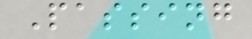Passing
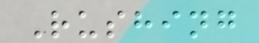Rushing
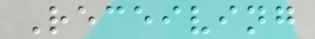Receiving
